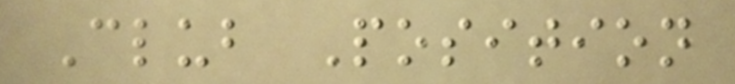Club Position
